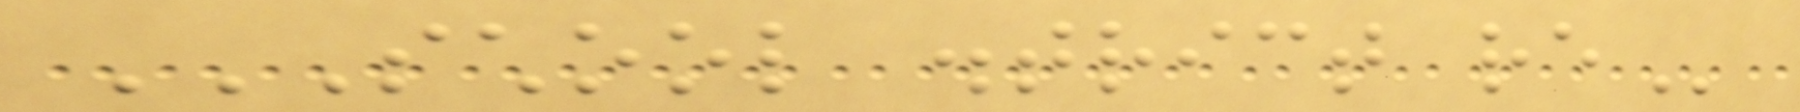SCHOOL DISTRICT RE
